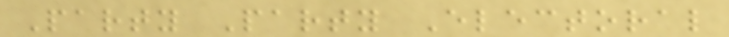Party Party Electoral
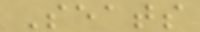Seats
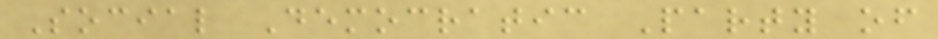Social Democratic Party of
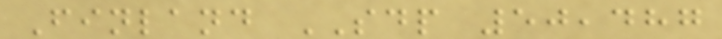Finland SDP 50,487
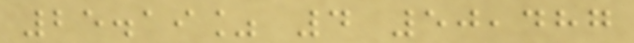25.19% 4 50,487
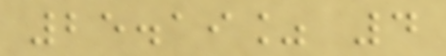25.19% 4
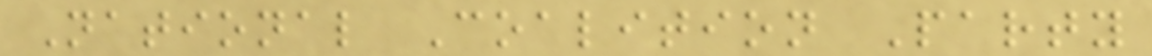National Coalition Party
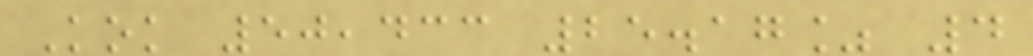Kok 50,433 25.17% 4
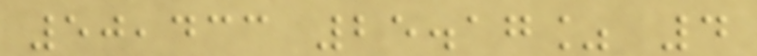50,433 25.17% 4
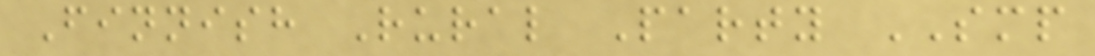Finnish Rural Party SMP
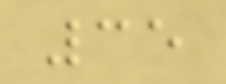35
